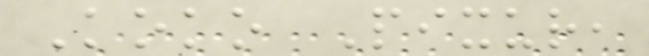Koko Pixur,
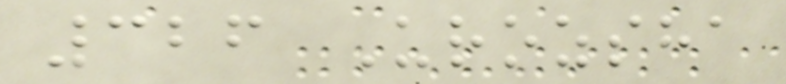326 Urozsha
